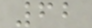62
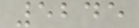5245
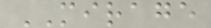MIRAGE
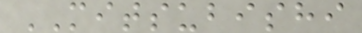MITSUBISHI
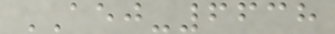AEJ-6638
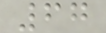67
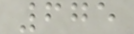675
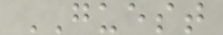GUEST
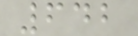642
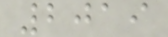2019
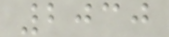2030
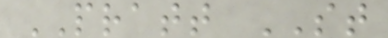PRATT ST
